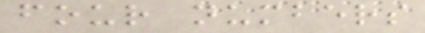four numbers
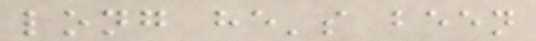long he's been
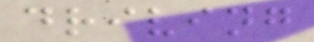driving
